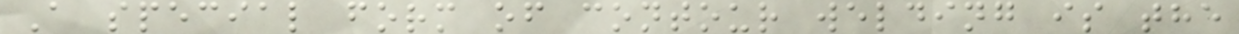A special form of contour welding is the
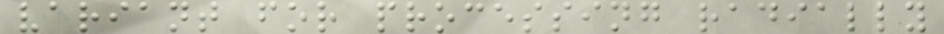variant for processing radially
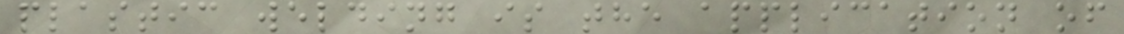plastic welding is the application of
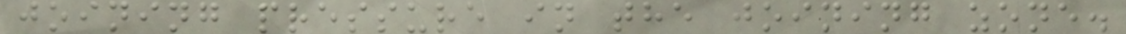joining pressure in the joining zone.
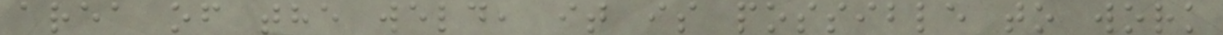area of the weld, it is possible to work
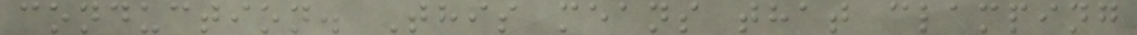conduction. This means that clamping
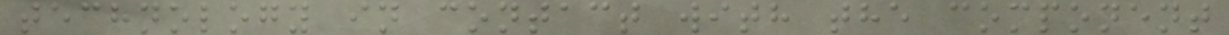technology in contact with the component
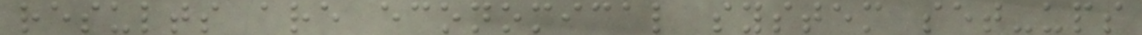results are economical system set-ups
